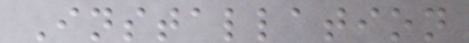Installation
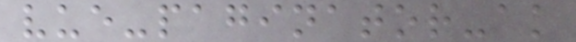vue-paginator-ak
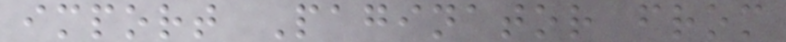import Paginator from
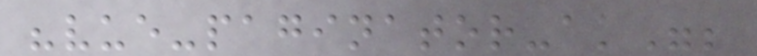"vue-paginator-ak";
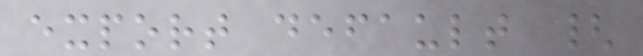export default {
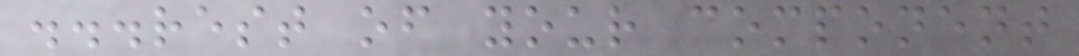...rest of your component
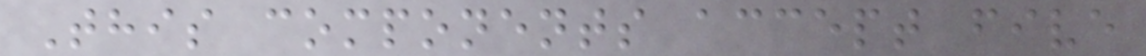This components accept five
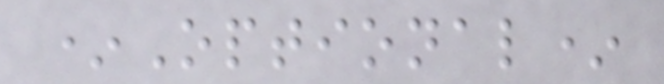*Optional*
